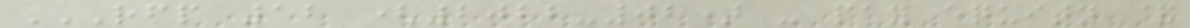RFP 12 (2022-02) - PAY EQUITY &
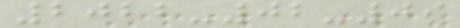2022-02-09
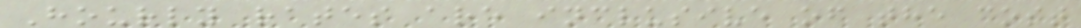Hourly rates are inclusive of the cost
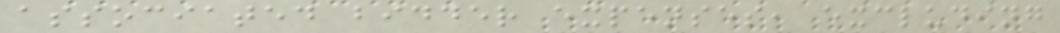associated bidder expenses, excluding
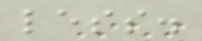less.
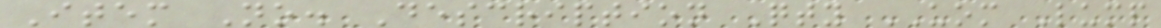Item No. Description Qty UOM Lump
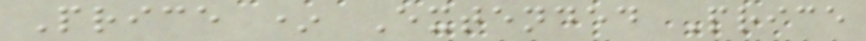Price * Extended Price
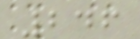246
